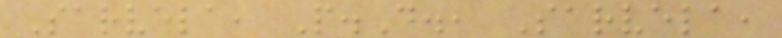Sarvela, P.D., Sarvela,
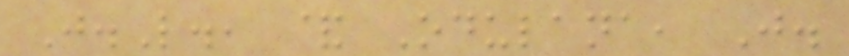J.L., & Odulana, J.
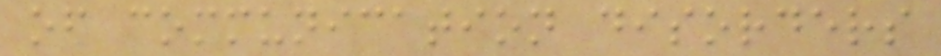of communication disorders
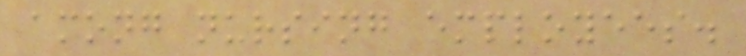among nursing employees.
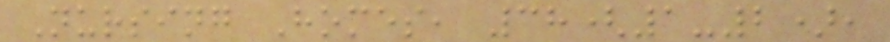Nursing Homes, 38(1-2),
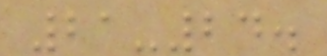21-24.
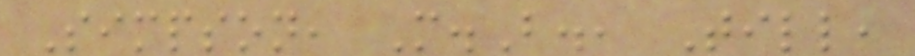Simpson, M.B., Till,
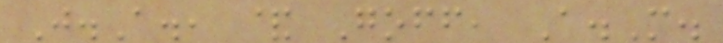J.A., & Goff, A.M.
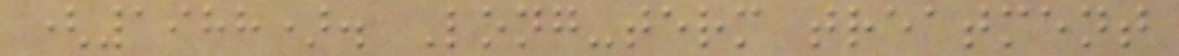(1988). Long-term treatment
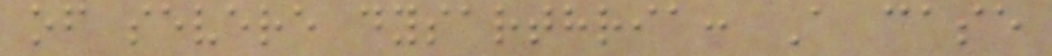of severe dysarthria: A case
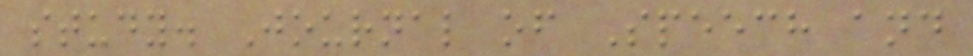study. Journal of Speech and
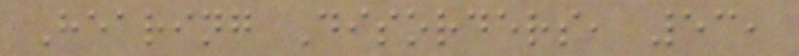Hearing Disorders, 53,
